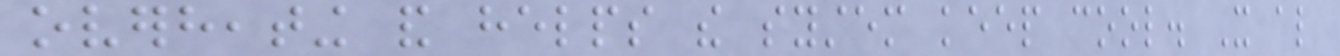overheating and helps the system keep cool. It also
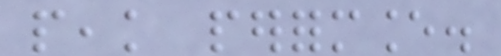peak performance.
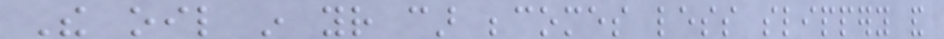The oil in your car becomes less slippery and
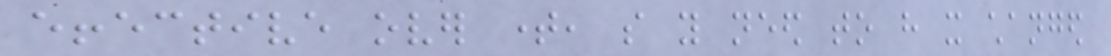effective over time, so you need to have it changed
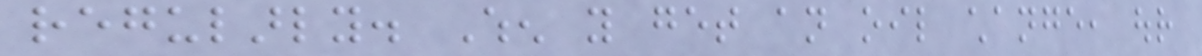regularly. When you get an oil change, our
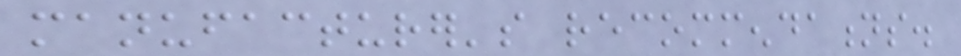manufacturer's recommendations.
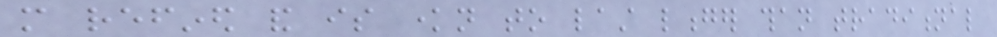more refined and is known to last longer than traditional
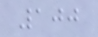100
